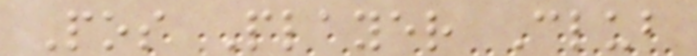Pos Player Club
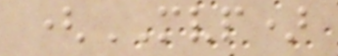(MVP)
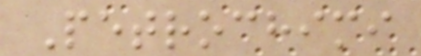Petrochimi
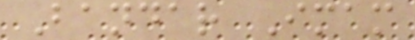Bandar Imam
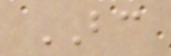BC
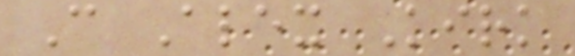C Alex Kirk
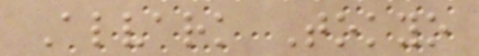Alvark Tokyo
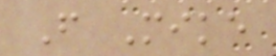F Mike
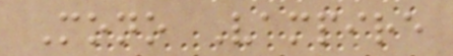Mono Vampire
